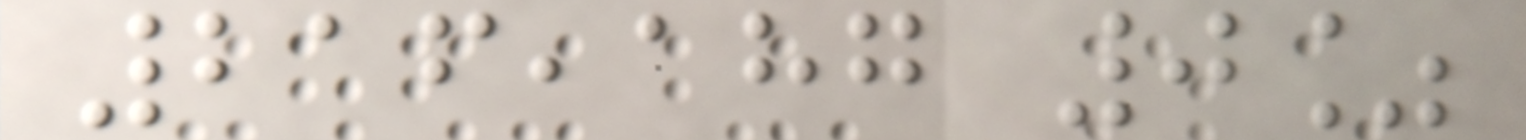216,187 0%
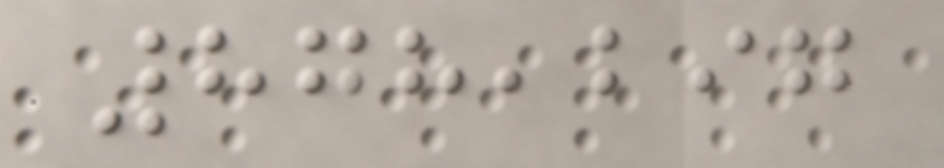878,297
